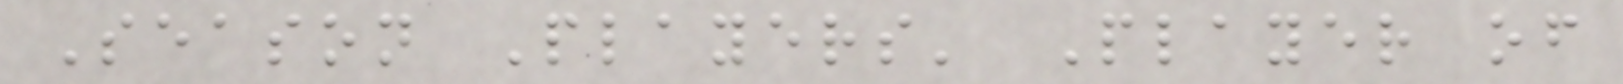Season Players' Player of
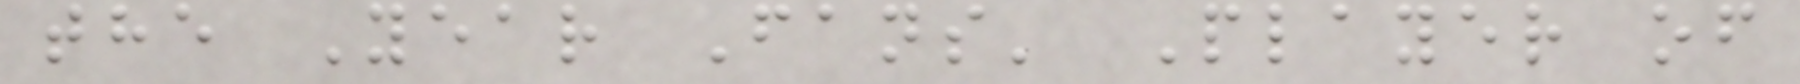the Year Fans' Player of
